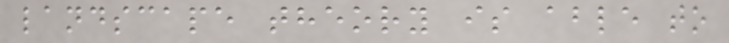landscape theory is able to
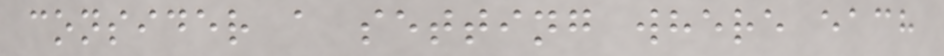consider a setting where each
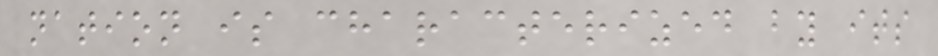nation is characterized by its
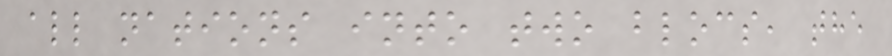all nations into two blocs, the
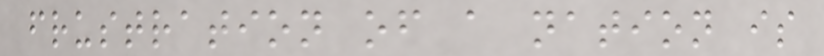frustration of a nation is
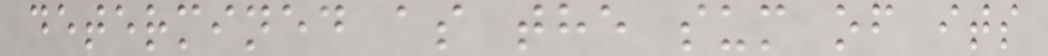determined as the sum of its
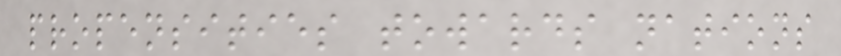propensities towards nations
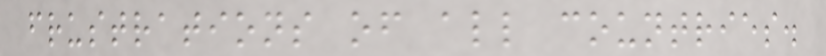frustrations of all countries.
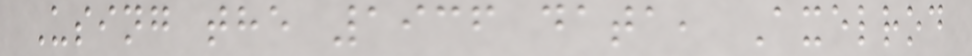Using the 1936 data, Axelrod
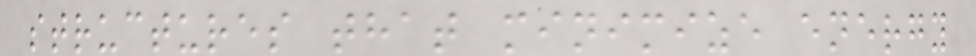structures that minimize energy
